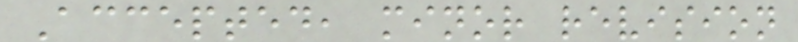Accepted, minor revision
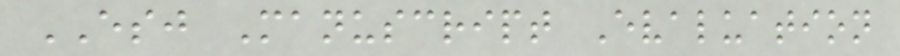ESJ Manuscript Evaluation
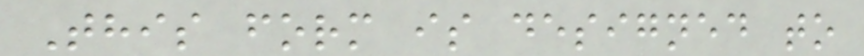This form is designed to
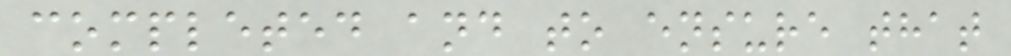completed and to ensure that
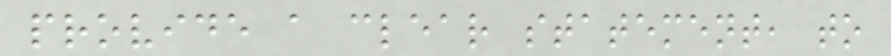provide a clear statement, to
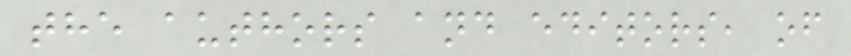the authors and editors, of
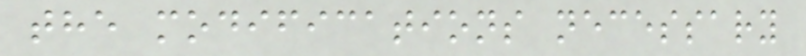the modifications necessary
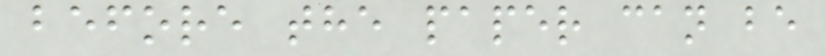before the paper can be
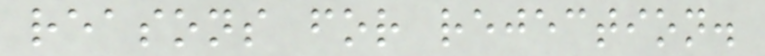reasons for rejection.
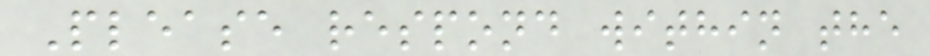Please respond within the
